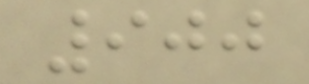900
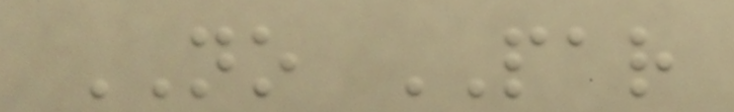NO PAR
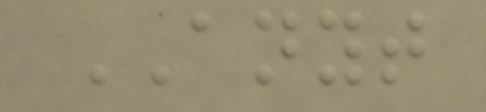ANYT
